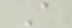A
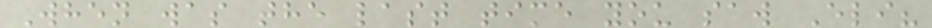When was the last time you saw Eli?
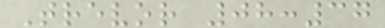Trevor 08:37
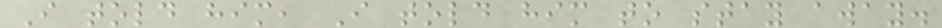I told him, I told him to stay away.
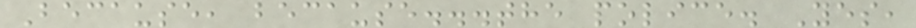Because, because...the police. Yes,
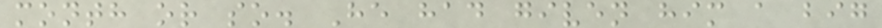month or so. He had given him a big
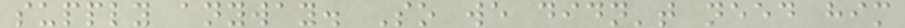supply anyway. So we didn't need him
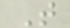T
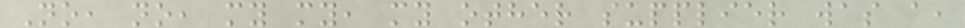No, no, my my, my other supplier was a,
